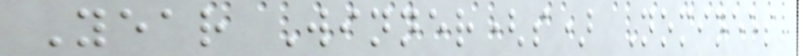Year Winner(s) Nominees
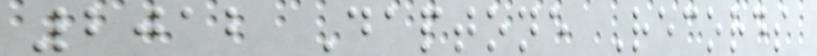2012 Daptone Records
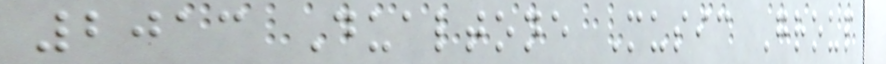2013 Dualtone Music Group
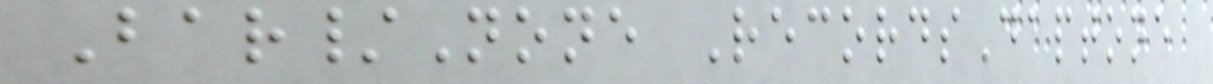Bar/None RecordsDaptone
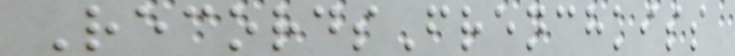RecordsFrenchkiss
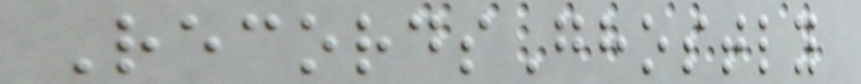RecordsGhostly
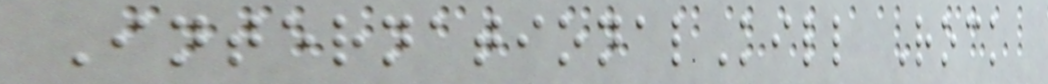InternationalKill Rock
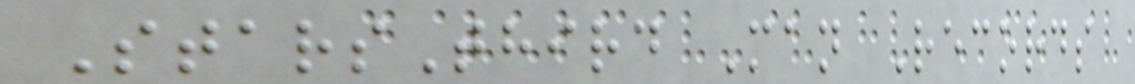StarsThird Man Records
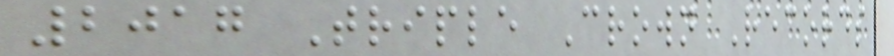2017 Triple Crown Records
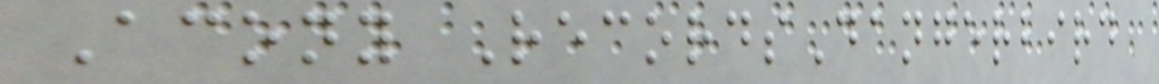Acony RecordsDangerbird
